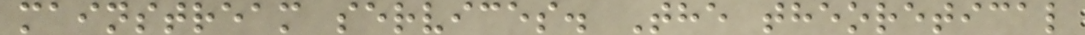mainstream services. The theoretical
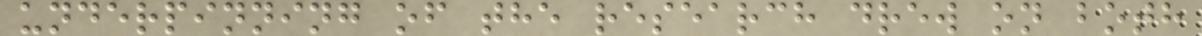underpinning of the research drew on both
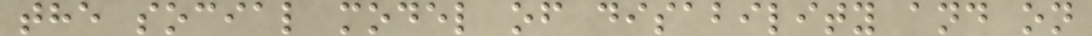the social model of disability and on
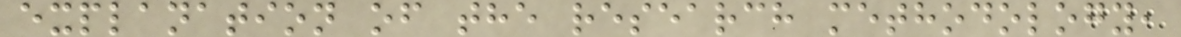explanation of the research methodology,
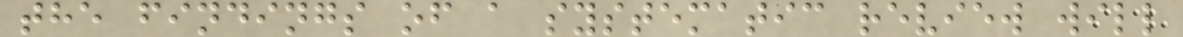the findings of a systematic review will
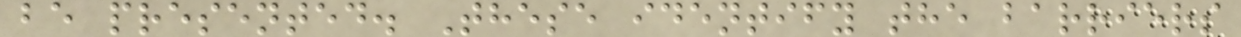be presented. These identify the barriers
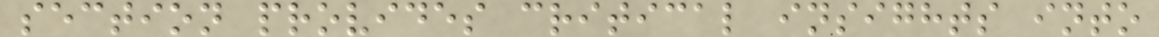section provides critical insights into
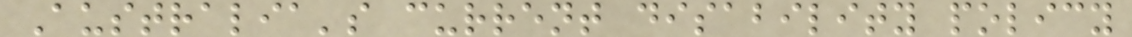Australia's current disability policy
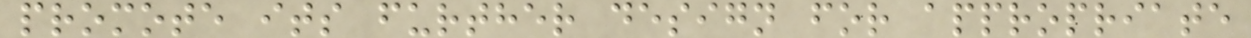promote its further design for appropriate
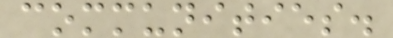communities.
